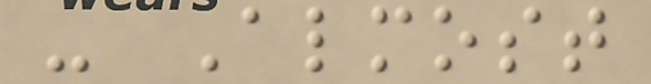- Almost
